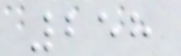258
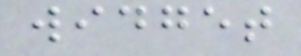widget
